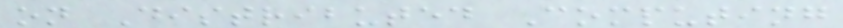on Distributed Computing
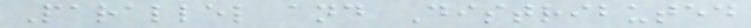Parallel and Distributed
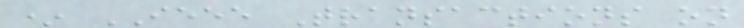* IEEE Transactions on
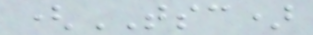(TSC)
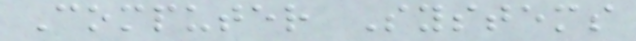Computer Systems
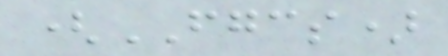(FGCS)
